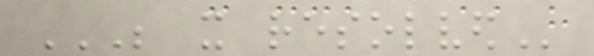BE IT RESOLVED
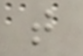that
